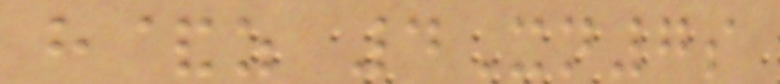h&z 4Xn7s
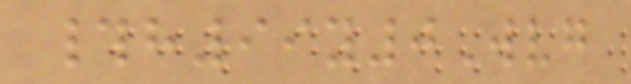#h99y0Wvg
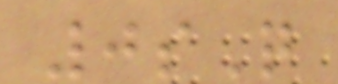0sQ
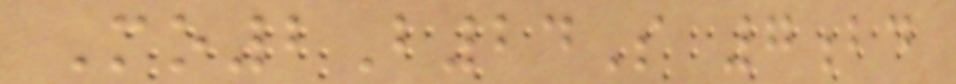Mo2B24S 7bd
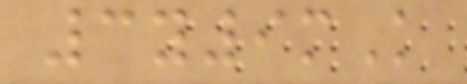3y9mK
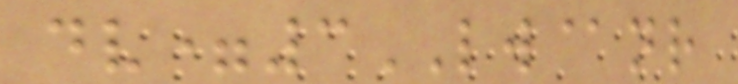dv=3LW@nr
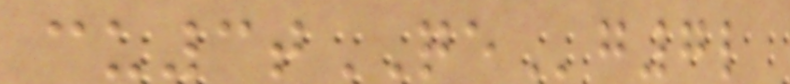cu3tQEg7l
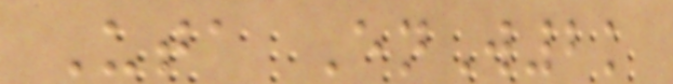Uta EnW2k
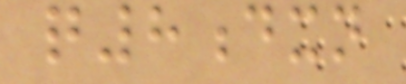q8dxn
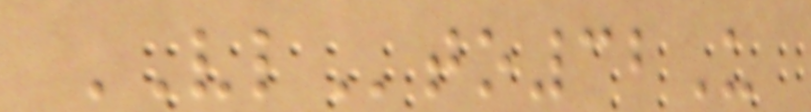VLto32U
